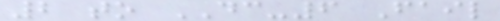2 to DC-6 Fail
